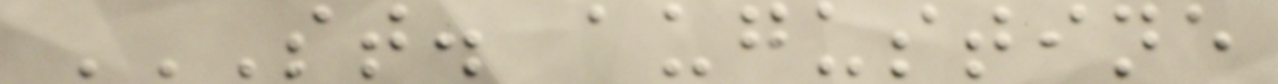ST. AUGUSTINE
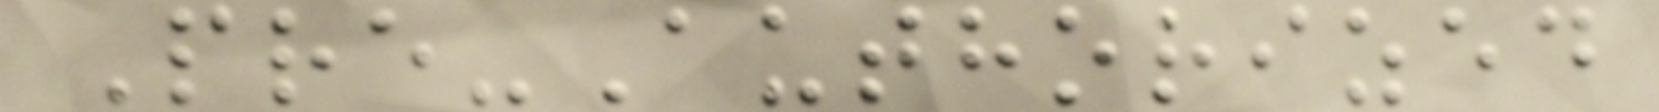Pre-Authorized
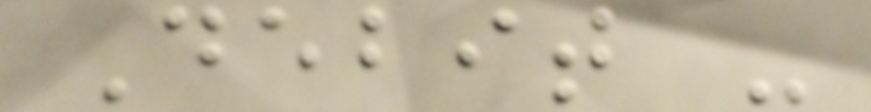Debit -
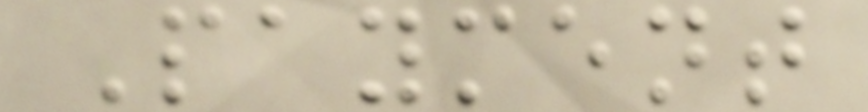Payment
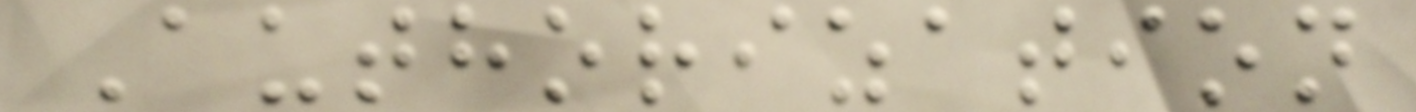Authorization
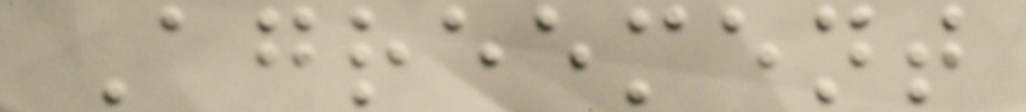Agreement
